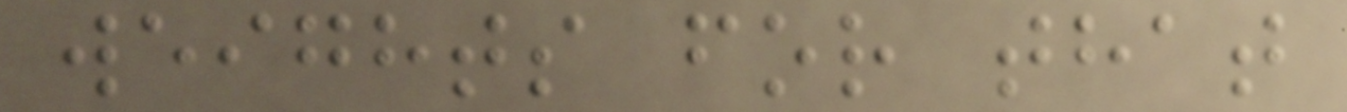weights for that
